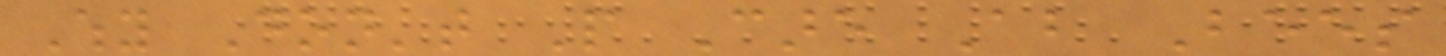Why Don't People Care About Bees
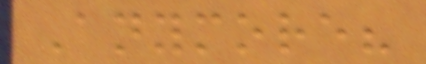Anymore?
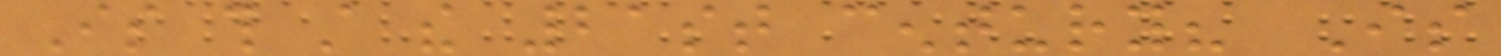Is this still the 21st century? Is
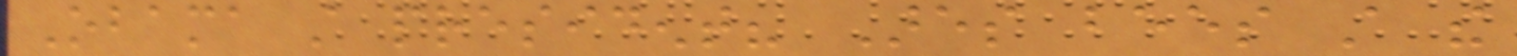Obama still president? Ares bees still the
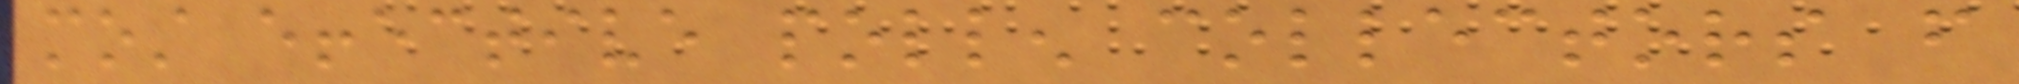most effective pollen collectors from
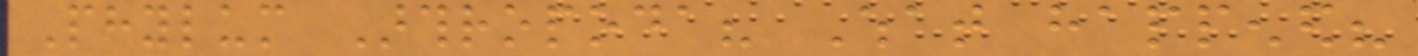Phylum Arthropoda? What happened?
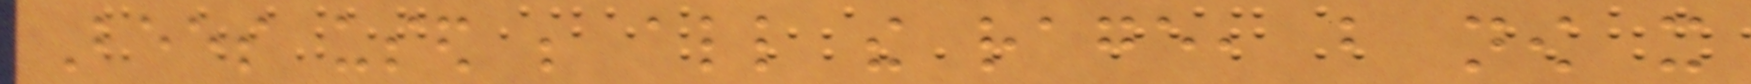Bees used be all the rage, but now it
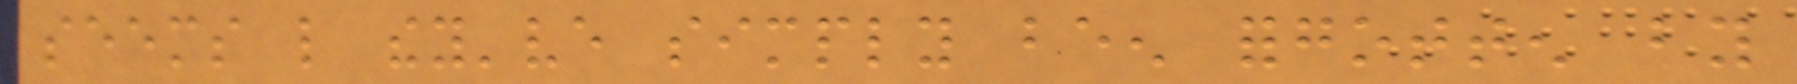seems like they've simply been forgotten by
